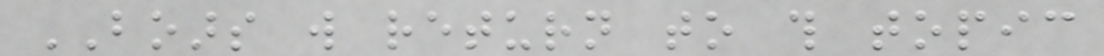BOARS will return to this topic
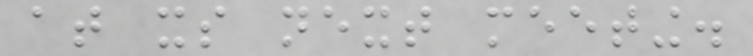at its next meeting.
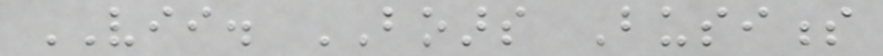VII. BOARS Business
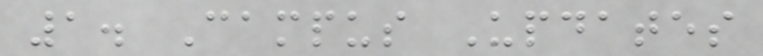1. Campus Updates
